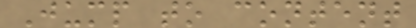Jump to content
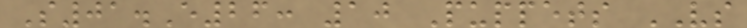S01.E26: 10 Puppets VS
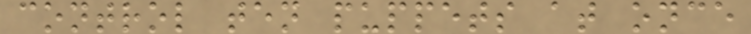control ten puppets at once
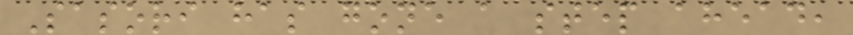Sasori has gone a step ahead,
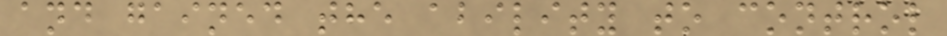and gained the ability to control
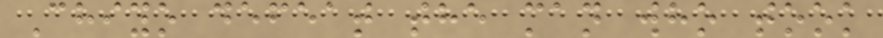Chiyo defeat the man who took
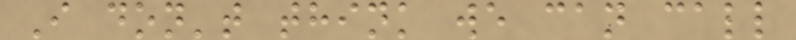I don't think we can call
